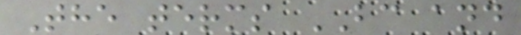The terms BC and
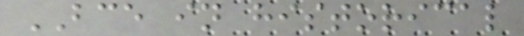BCE in historical
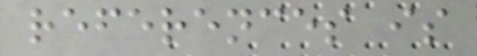references is
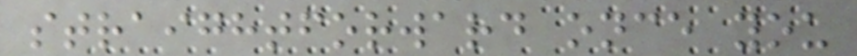straightforward once you
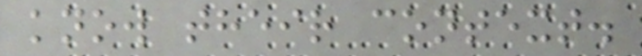know their context.
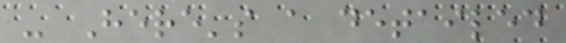- Here's a detailed
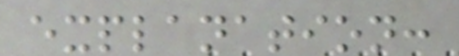explanation:
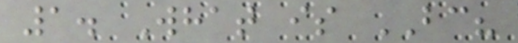1. What is BC?
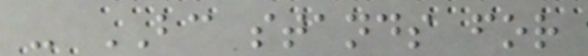- BC stands for
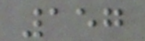157
